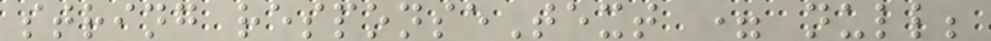string responseText = null;
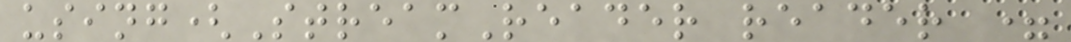using(StreamReader reader =
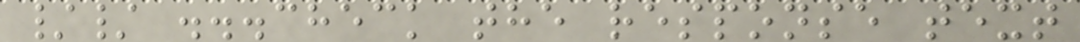// ...check the response text
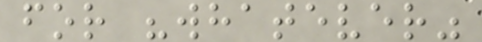for "whatever"
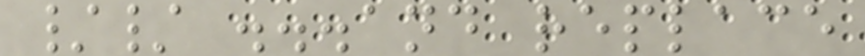// ...and replace
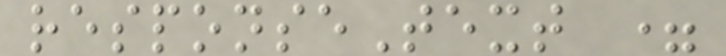responseText =
